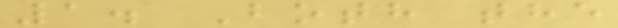1. Both the
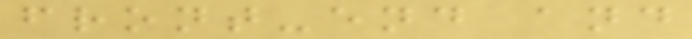front-end and
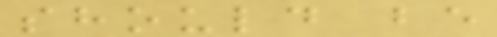should be
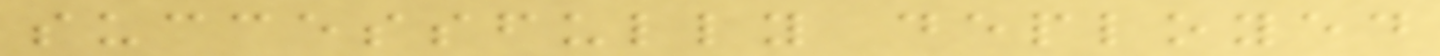successfully deployed
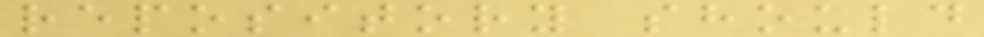repository should
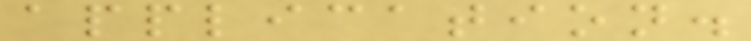application.
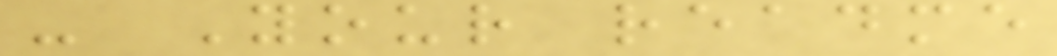- Your readme
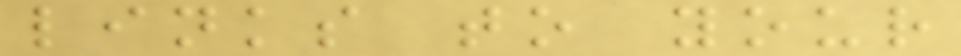links to your
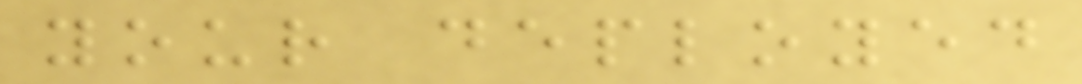your deployed
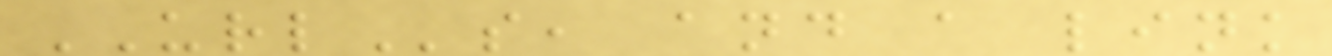URLs, and a link
